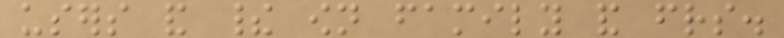users and their own family and friends.
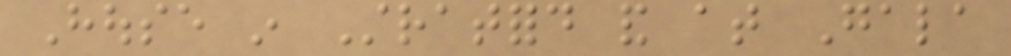House in Stratford and at Gala
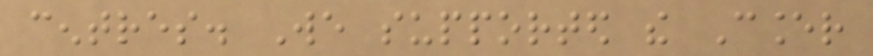centres. We supported the Cancer
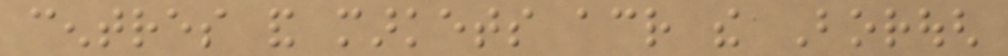centres and markets across the Borough
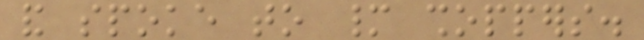and spoke to many shoppers.
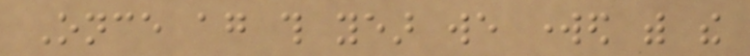Once again this year we worked with the
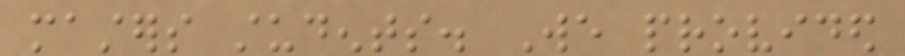masters students. We provided
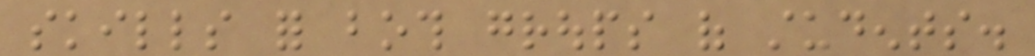skills for both groups of students.
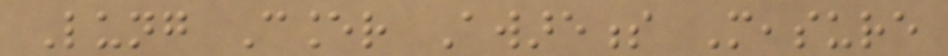Lung Cancer Awareness Measure
